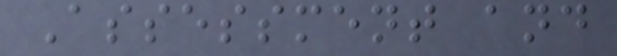Assessment and
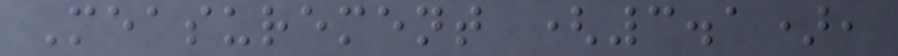Measurement (3.1),
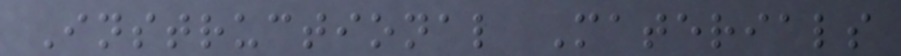Instructional Materials
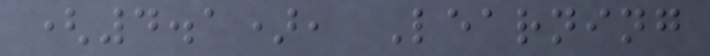(4.1), Learning
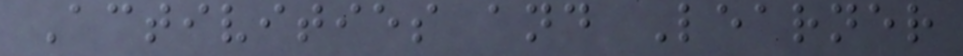Activities and Learner
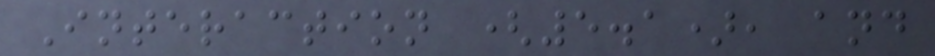Interaction (5.1), and
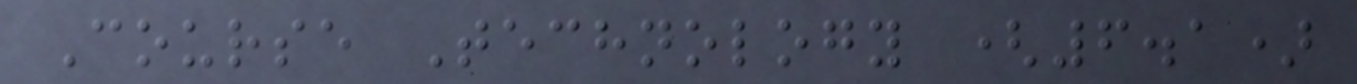Course Technology (6.1)
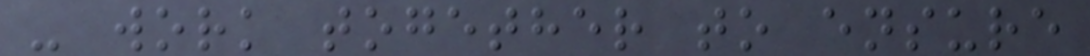- work together to ensure
